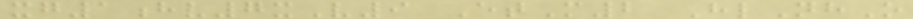xg1hv7xV9 EtM2 HlNhO
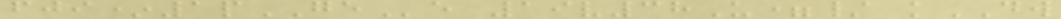fji*1pGEe 19v38U=/ kDW
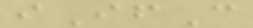iIfC
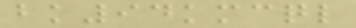bk94kmcql
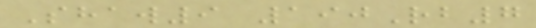Shaw9 190Rb7
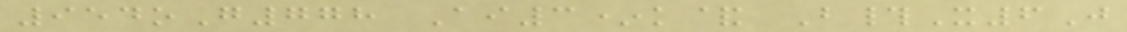954oG778 Ai3*k& B#X6J
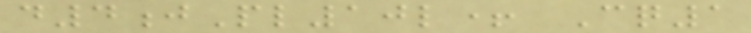d4jPl10l+ Cq1
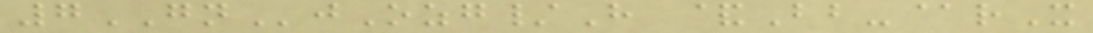7GNjOzg/H &Bb-@rX
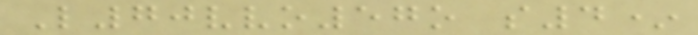L70vvo57o s4*
